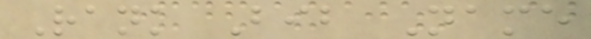Rank Bib Name
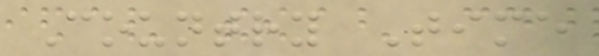Country Time
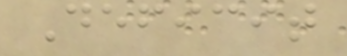Deficit
